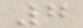7
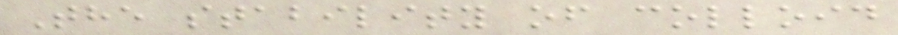The stability of colloid
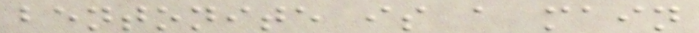bentonite is a main
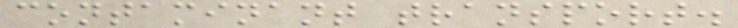contaminant transport.
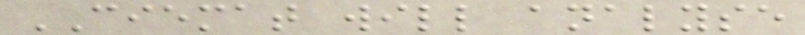CIEMAT will analyse
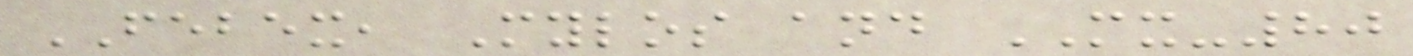FEBEX, Mylos and MX-80
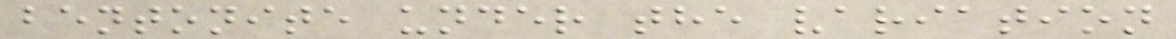bentonite under the variation
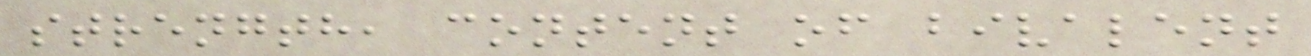strength, content of bivalent
